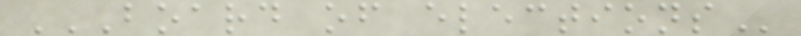BOARD OF ELECTIONS
